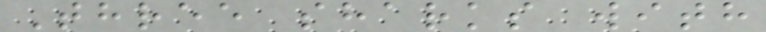Three sharks with
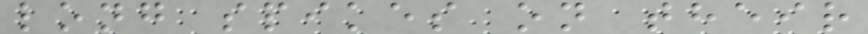long spikes on their
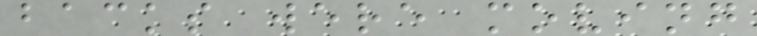backs were moving
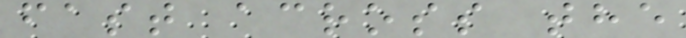fast across the
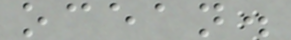ocean.
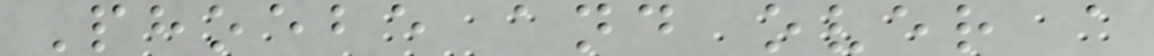Phoebe and over a
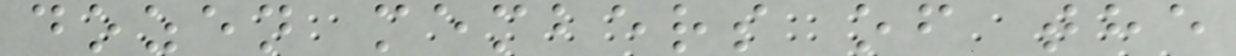dozen members of the
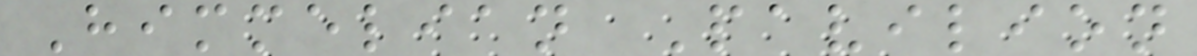Himmelian Pavilion
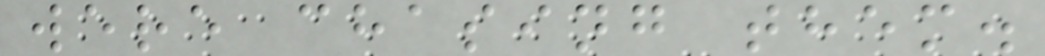were chasing them.
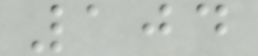104
